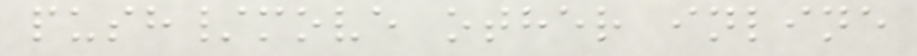push/move other inline
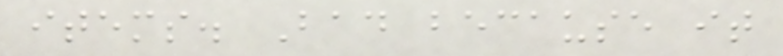items. Bad because it
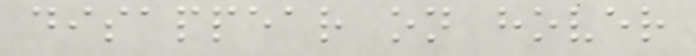disappear on hover
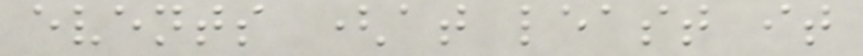events (at least it
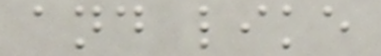and like
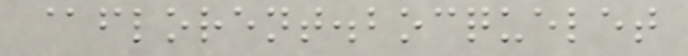@florent.bocquelet
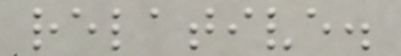relative.
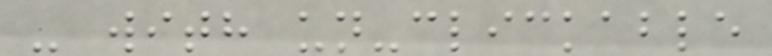- with un-clickable
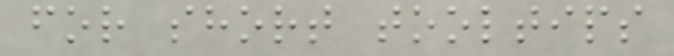for short tooltips
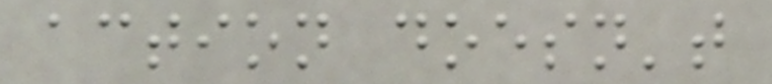action doesn't
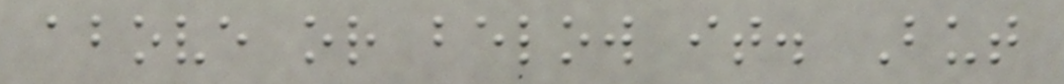above or below it. But
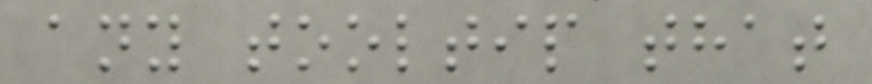any tooltip that
